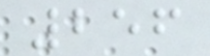256
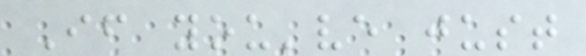If you've just
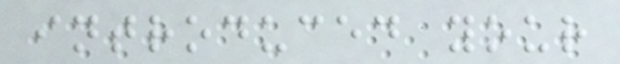introduced your
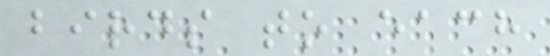birds to each
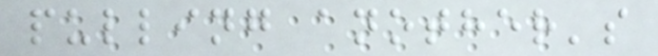pulling another's
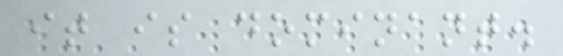it is dominant.
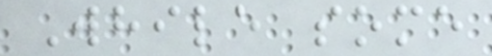While some
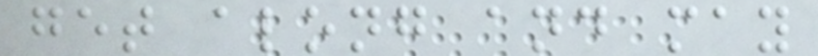get along and may
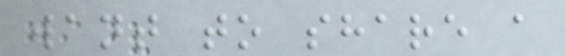want to share a
